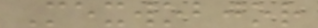Mexwobjor
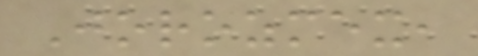Jorozmex,
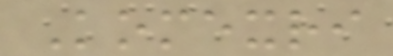Komexri
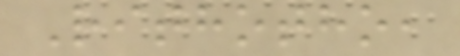Rithotho,
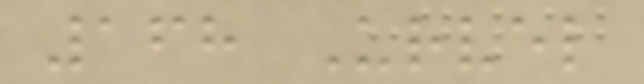168 Urvel
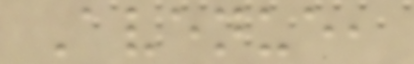Avenue,
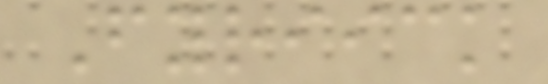Fyriick
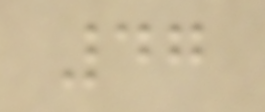47
